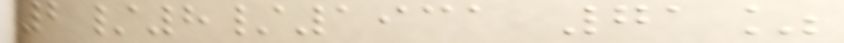2/8/1931 71%
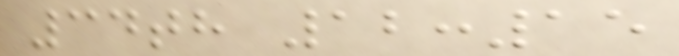34th 12:15
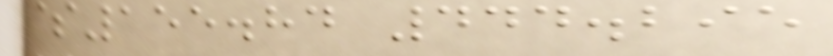$155.84 444.295
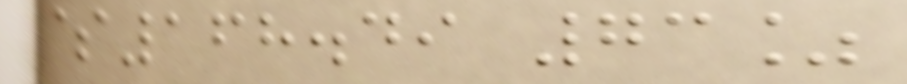$168.49 73%
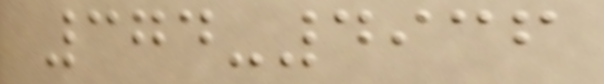374-4936
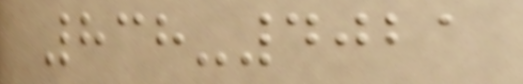838-4021
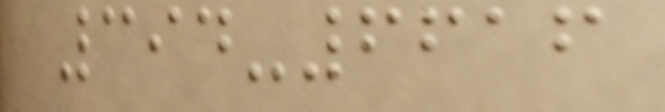394-6616
